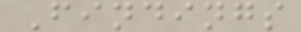Findings
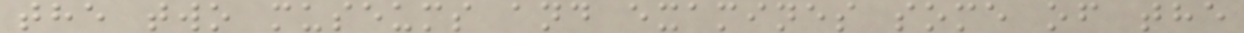the two museums and examines some of the
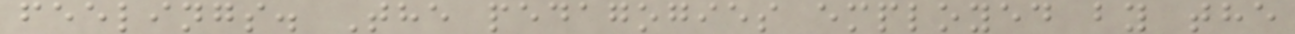feelings. The pedagogies employed by the
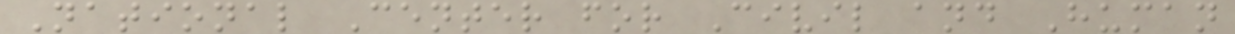National Center for Civil and Human
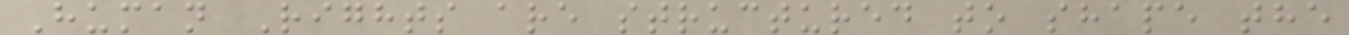Human Rights are structured to shape the
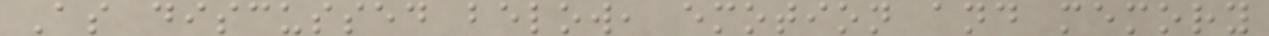As discussed below, emotion and memory
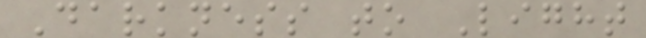Darkness to Light
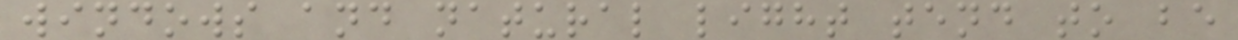windows and natural light tend to be
